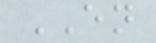EN
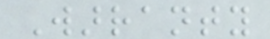Warranty
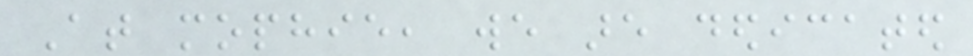At mophie, we are dedicated
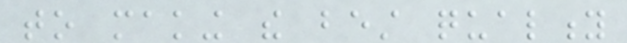to making the best quality
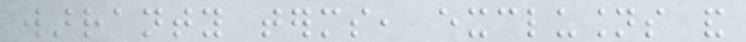warranty terms, exclusions and
